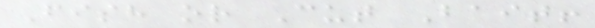Fish or Cut Bait!
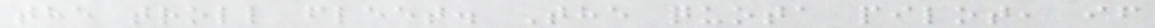the troll fleet. The quota pilot, if
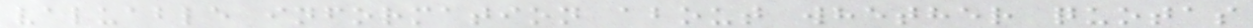valuable information about whether quotas
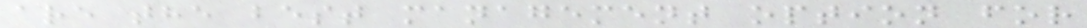are the best management option for
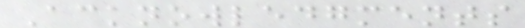Acknowledgments
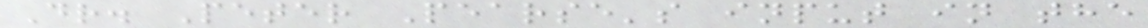Dr. Peter Pearse's input in the
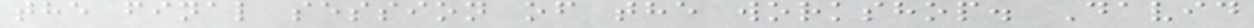the final session of the workshop. David
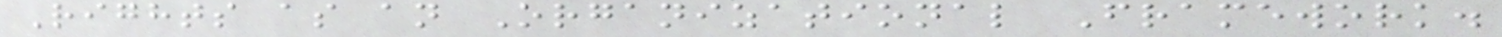Rights as an Organizational Framework.
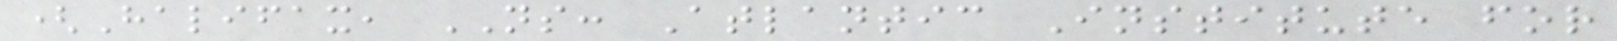(Halifax, NS: Atlantic Institute for
